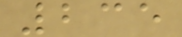235
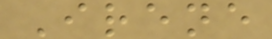Irene
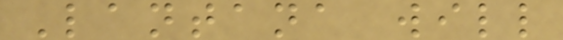Lantana will
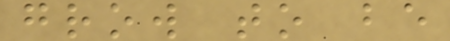grow to be
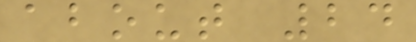about 24
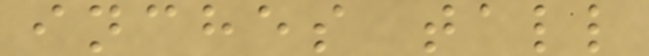inches tall
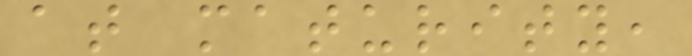at maturity,
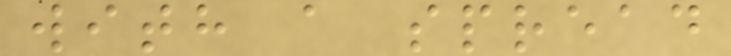with a spread
